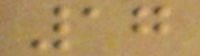17
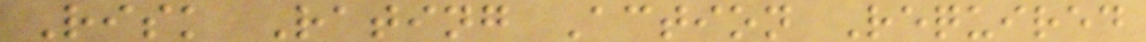Risk Rating Action Required
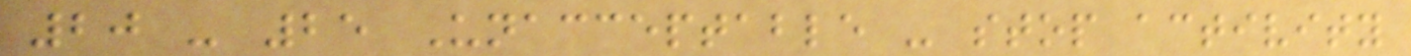20 - 25 Unacceptable - stop activity
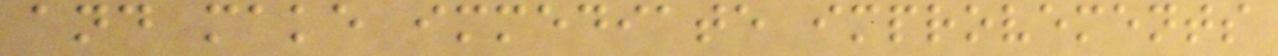and make immediate improvements
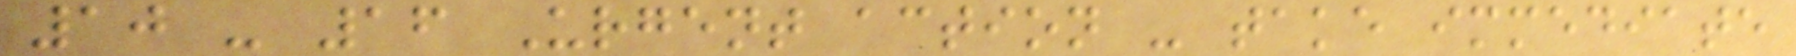10 - 16 Urgent action - take immediate
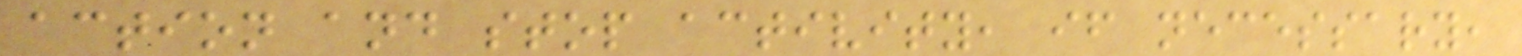action and stop activity, if necessary,
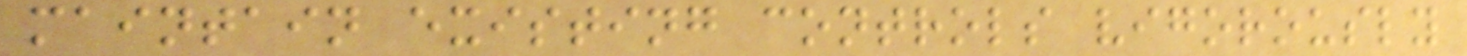maintain existing controls vigorously
